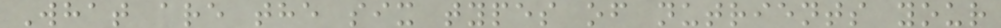What are the six types of nutrients your
